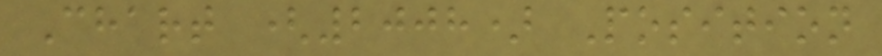Chart (2008) Position
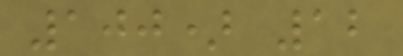100) 12
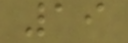19
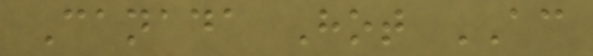Canada Hot AC
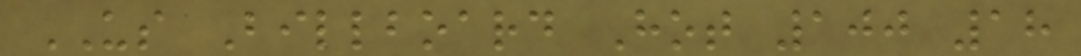US Billboard Hot 100 18
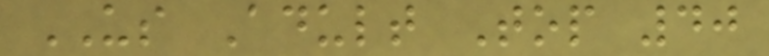US Adult Top 40
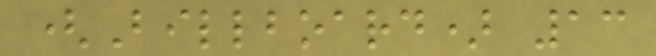(Billboard) 13
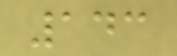143
